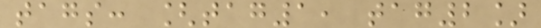tags: [tag1, tag2]
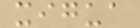xigua
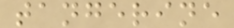tangerine
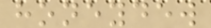honeydew
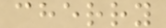cherry
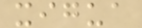xigua
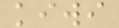kiwi
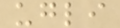ugli
